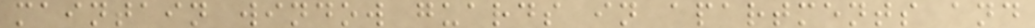maintain window guards in apartments and
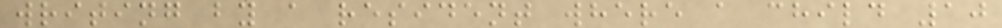writing by a resident where a child 10
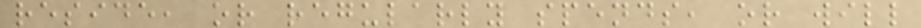reside, or regularly spends, or will
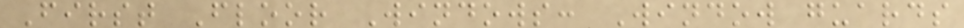First Floor Windows: Window guards
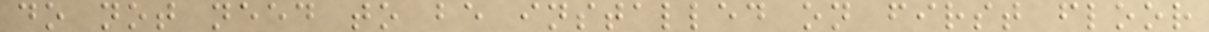do not need to be installed on first floor
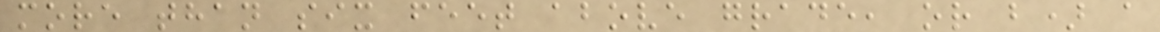more than six feet above grade, or b) a
